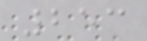253
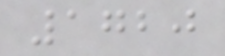1720
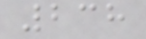238
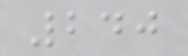240
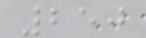250
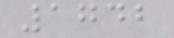1742
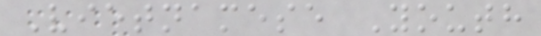Vietnamese Youth
